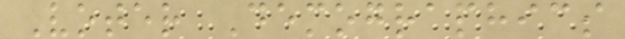Voter Demographics
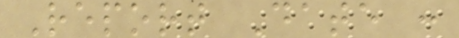Report Date :
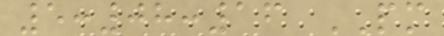5:08:16 PM
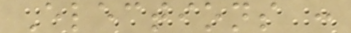Elections :
